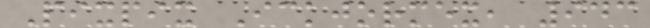Pixpix Ickjormex, 943
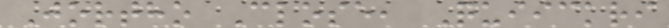Jortho Close, Quiickri
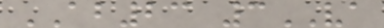AB23 3VA
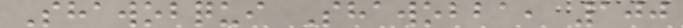Shawobqui Shawobba, 100
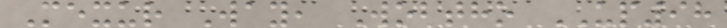Mexur Way, Wobtho UP98
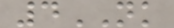4NK
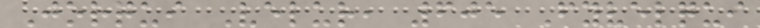Jorqui Velur, 605 Fyvelqui
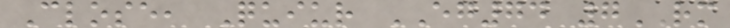Close, Quiur EG74 7RM
